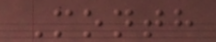Month
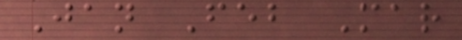Jan Feb Mar
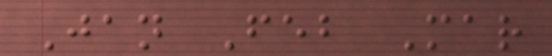Jan Feb Mar
